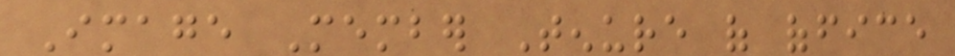Image Member Tenure of office
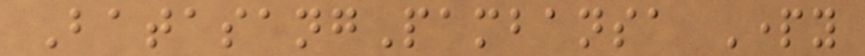BatasangPambansa Party
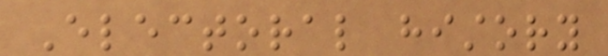Electoral history
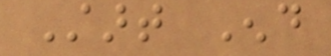Start End
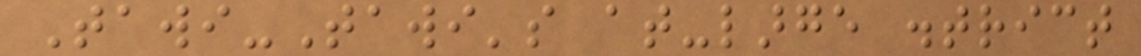Tawi-Tawi's at-large district
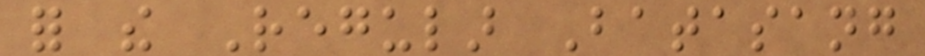for the Regular Batasang
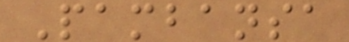Pambansa
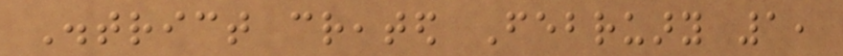District created February 1,
